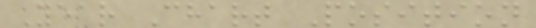Year Chart Position
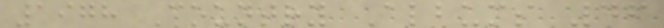1978 Country Albums 46
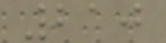210
